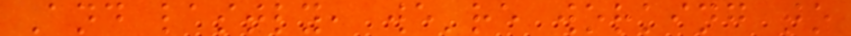And lastly, we're working to
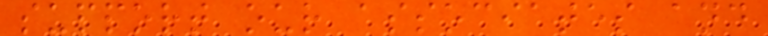support our associates and
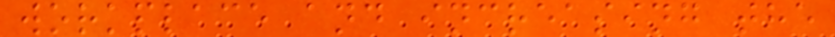workplace and increasing the
